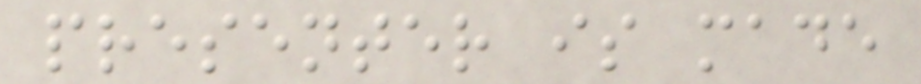presenter is made
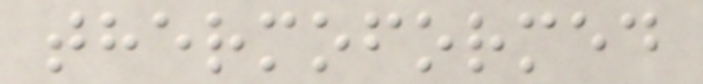thermoformed
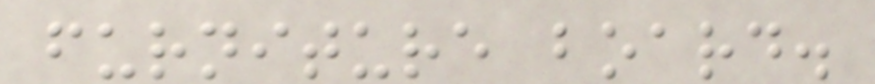furniture board.
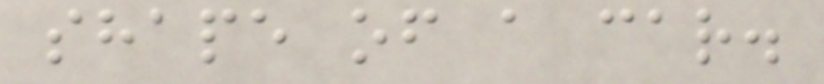shape of a car.
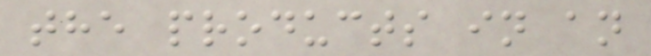the products in an
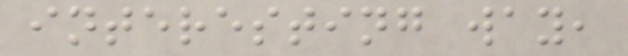interesting way,
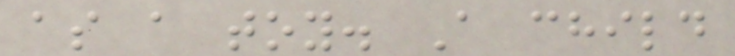as a toy. A child
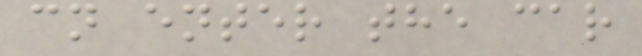cn enter the car
